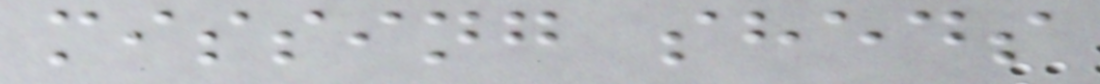missing sheds
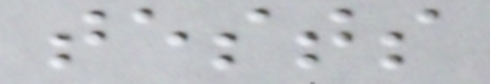tests
